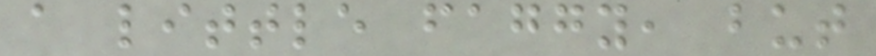a little faggy, but
